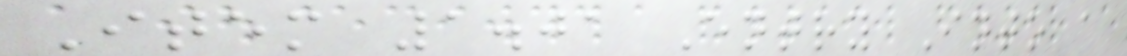Item 1.01 Entry Into a
